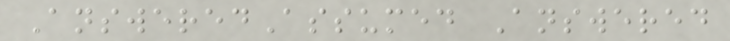AnsweredAssumed Answered
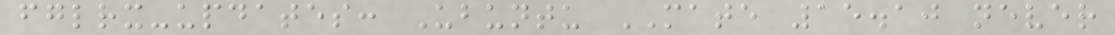fglrx-updates: Ubuntu MATE 15.10 never
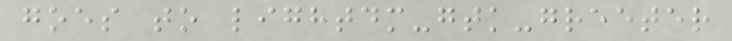goes to lightdm-gtk-greeter
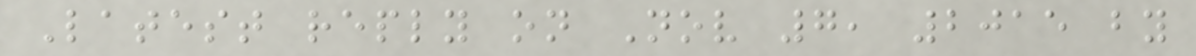Latest reply on Nov 7, 2015 by
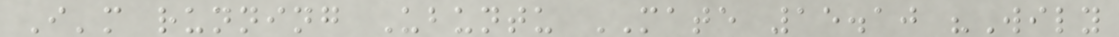I'm running Ubuntu MATE 15.10 "Wily
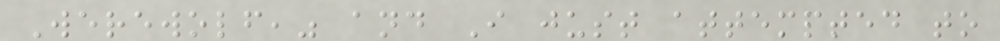Werewolf," and I just attempted to
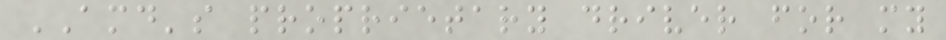AMD's proprietary driver for my
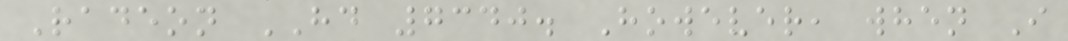Radeon HD 7340. However, when I
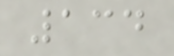134
